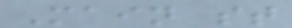Main st
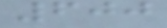600
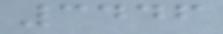3446
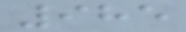985
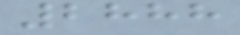2888
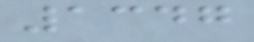1347
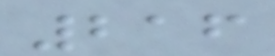216
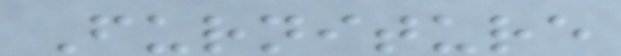Furniture
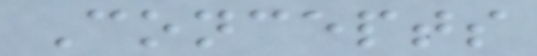Concepts
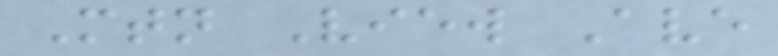Mtn View Ave
